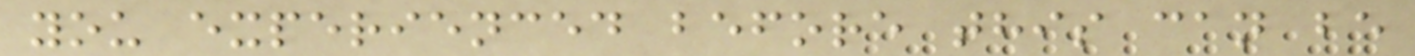you experienced before this can be
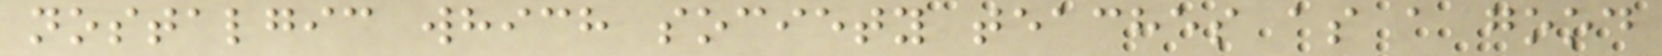nostalgic which society teaches as a good
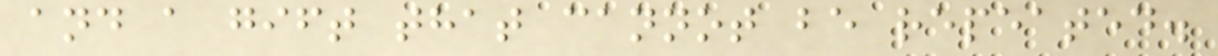and a gift that cannot be repeated.
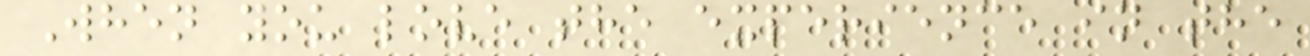When you love the experience in the
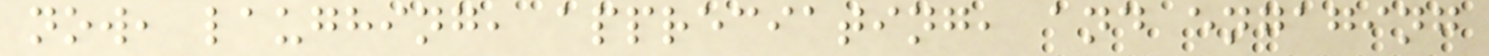now, laughing, appreciating, and engaging
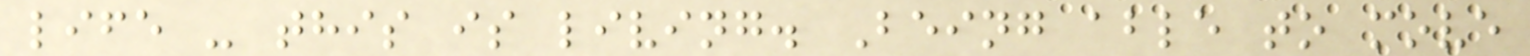life - this is living. Being able to move
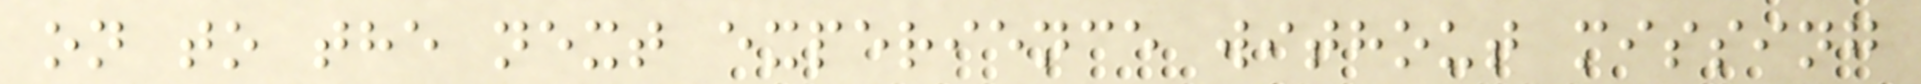on to the next experience without missing
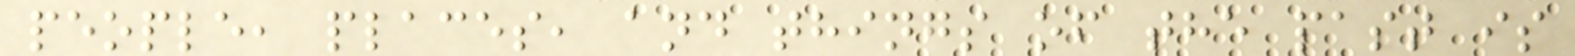people, places, and things of the past is
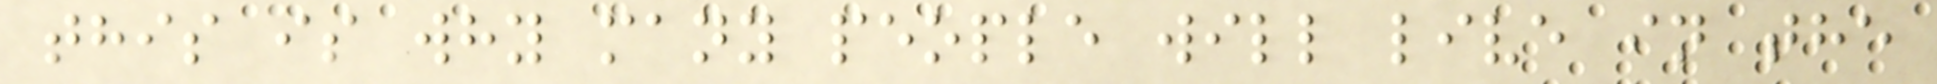this is why many people will live in the
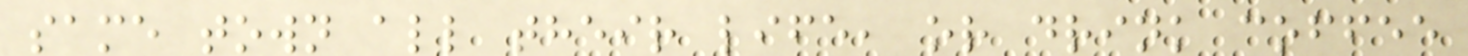same town all their life, or drink coffee
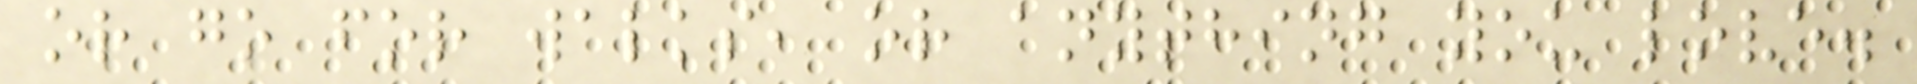or go for walks, or anything you love.
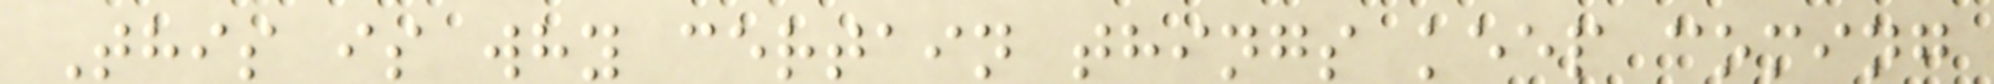This is why certain things keep coming
